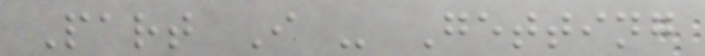Part I - Getting
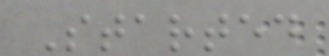Started
